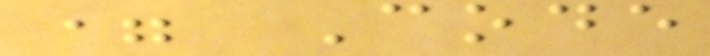= Code
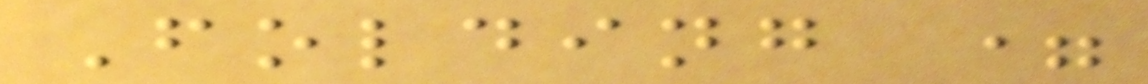Folding =
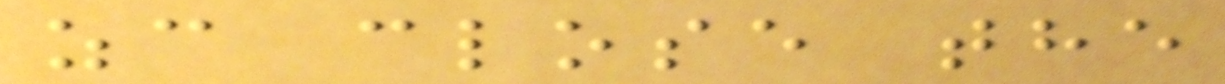zc close the
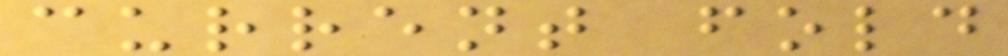current fold
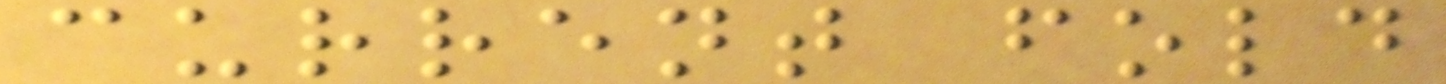current fold
